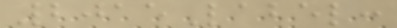2015Label:
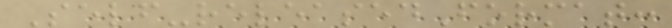Self-releasedFormat:
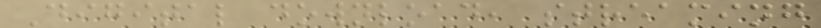Digital download, streaming
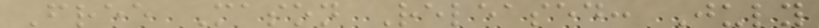Free Mason Released: July
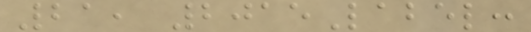21, 2015Label:
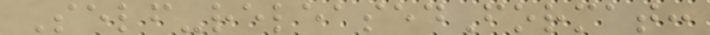Self-releasedFormat:
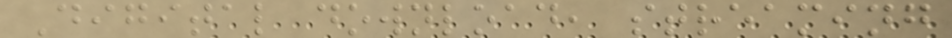Digital download, streaming
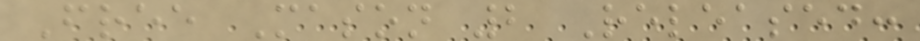Free Mason 2 Released:
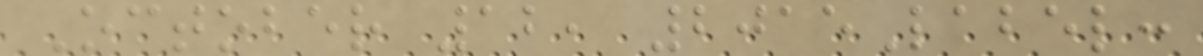October 12, 2015Label:
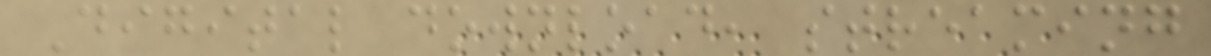Digital download, streaming
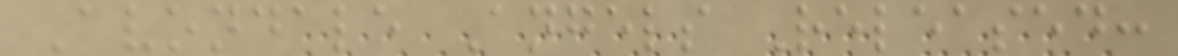Avondale Angels Released:
